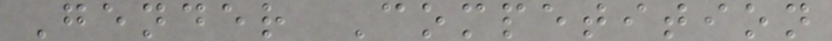Gender Competition
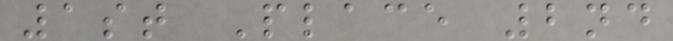1st Place 2nd
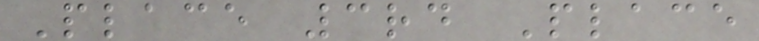Place 3rd Place
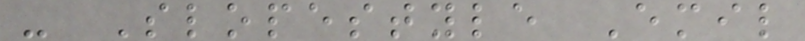- Slopestyle Emil
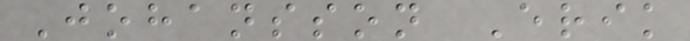Johansson Erik
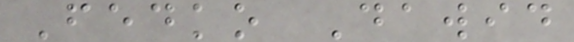Fedko Dawid
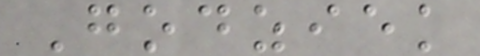Godziek
